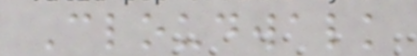Cloudwalk
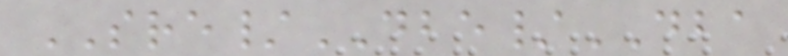SRE/DBE/DBA
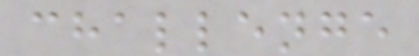challenge
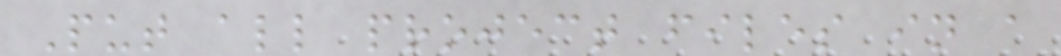Put all project files in a
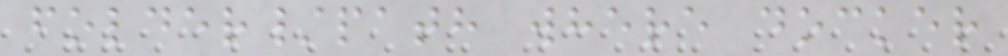folder/path where docker
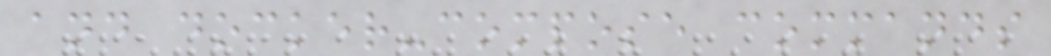and docker-compose commands
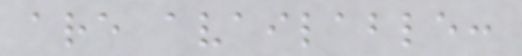are available:
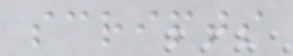scripts
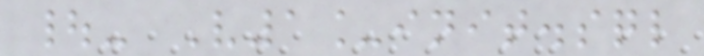|- V1_init.sql
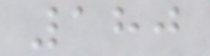180
